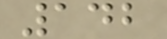142
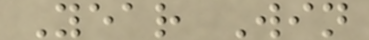Year Win
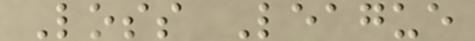Loss League
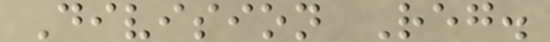Division Reg.
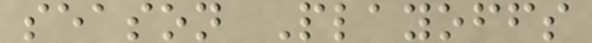season Playoffs
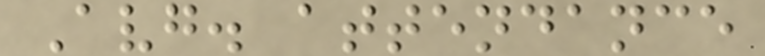Avg. attendance
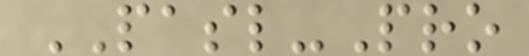PASL-Pro
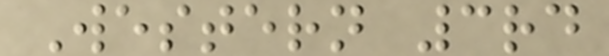Western 3rd
